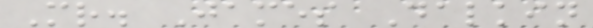Mr. James Dalkin
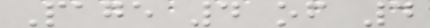Page 4 of 4
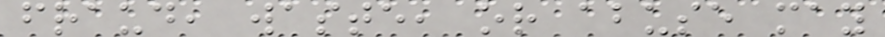fraud, waste, or abuse may
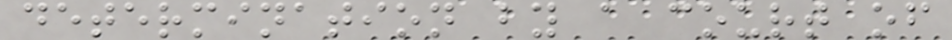determination by a court of
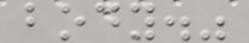body."
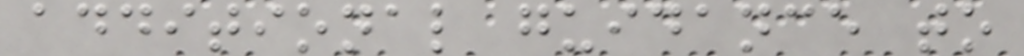additional guidance to
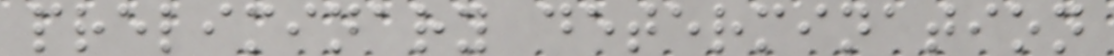preliminary determination
